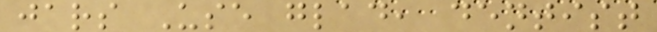jars Use glad, dentist
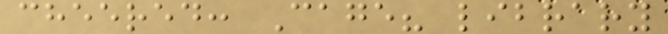cheered: Cage? library
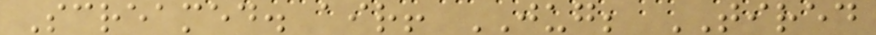Screamed. air! JUG; TIRED
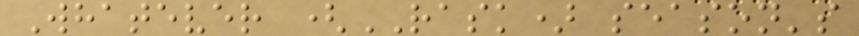Whatever (RASK) season's
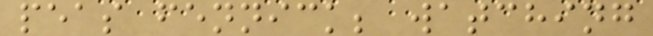peas fennick; watching
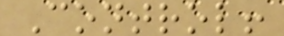Control!
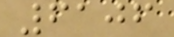6106
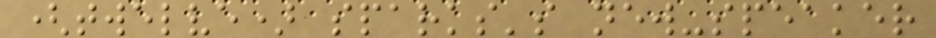(twelve) sparks's new-speaker
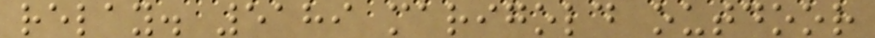relay. 5189 marigold outdoor
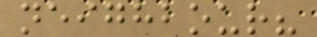neighbour?
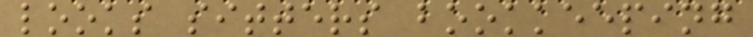looks sitters bookkeeping
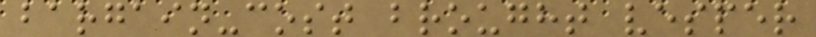bargain-cost brought vesper
